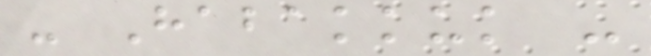- Habakkuk -
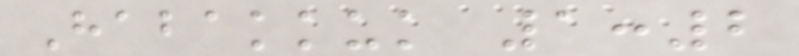Habakkuk 1:2
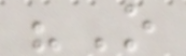"O
